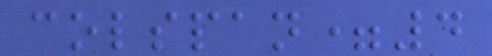colspan=4
